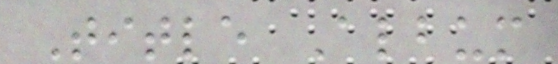Title Album
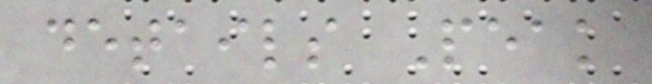details Peak
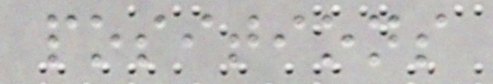positions
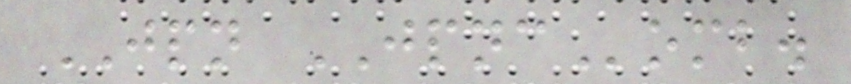JPN JPNComb.
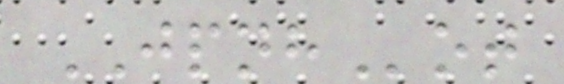JPNHot
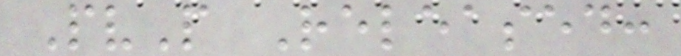PvP Released:
